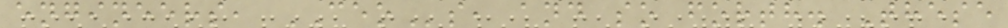engineers, CEOs, and so forth. These
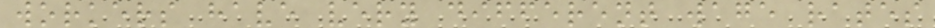workers have very different wage rates
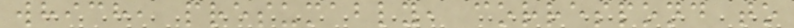which, presumably, correspond to
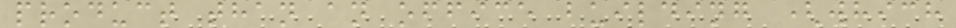product than an office building (which
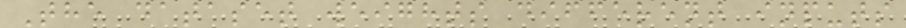The dataset weights different inputs
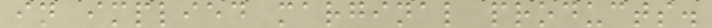in implied marginal products.
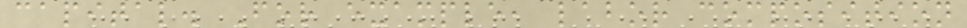capital. For example, labor composition
